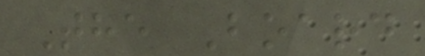The Board
